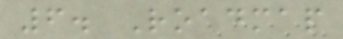6. Roadmap
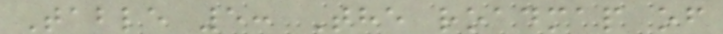Table 5: The roadmap of
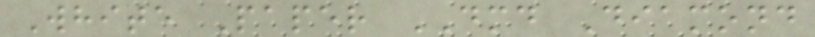White Paper DMD Diamond
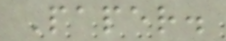Paper.
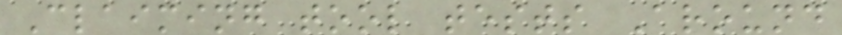Claiming tool tests Around
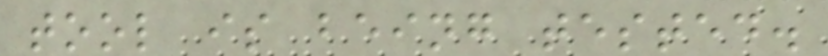tool is being tested.
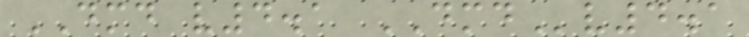DMD v4.1 DMDv4.1
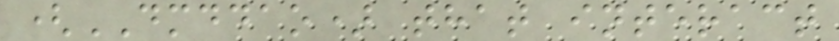(DMDDAO) that interact
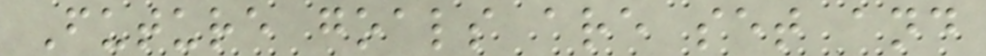Future goals are set and
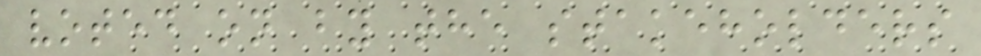voted on by the stakeholders
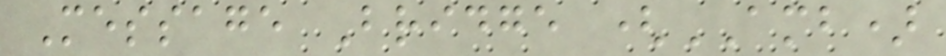Message Bridge (AMB)
